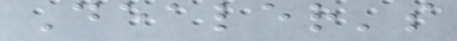Dealer's
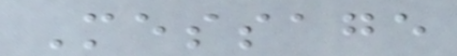Message
